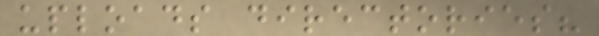uploads directories?
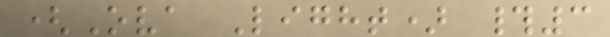(Ova Light) #3
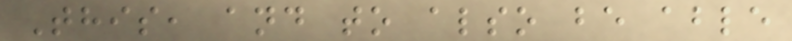This, and to also be able
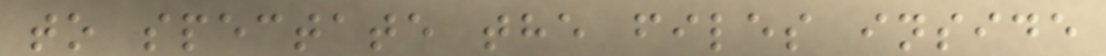to spectate the files inside
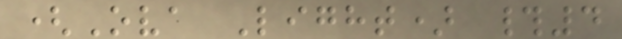(Ova Light) #4
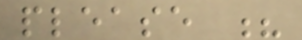please ?
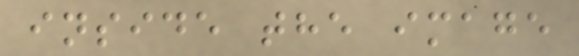inside the image
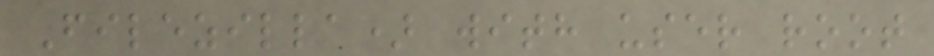Filezilla) with user root
